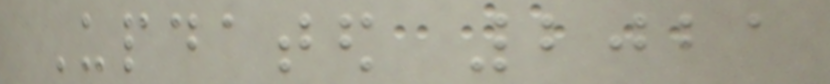Updated 2021
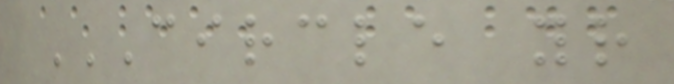CIRCLE YOUR
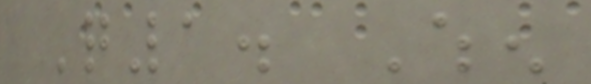Q1. When
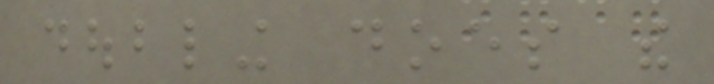doubling does the
